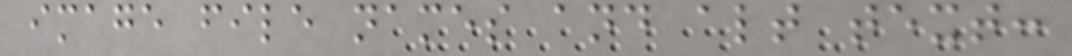image file names and alt text:
